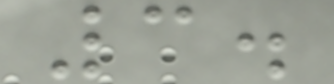3.
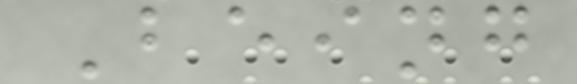Being
